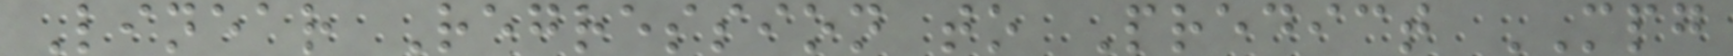Linear Regression to Predict MPG
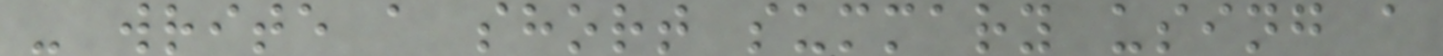- write a short summary using a
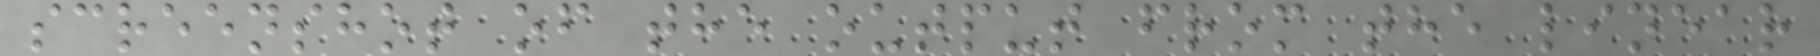screenshot of the output from the linear
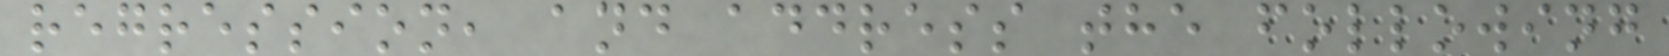regression, and address the following
